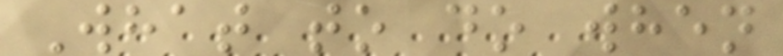What to do when
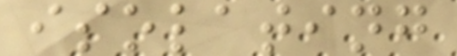isolating
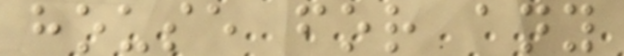house for any
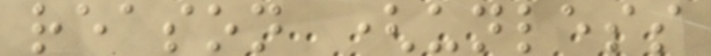reason (unless
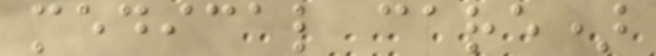medical care)
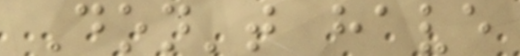Don't have
